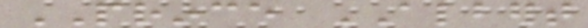PRINCE ALBERT
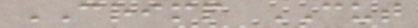CRIMP CUT
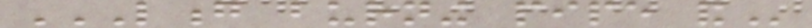LONG BURNING PIPE AND
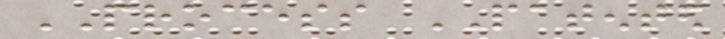PROCESS PATENTED
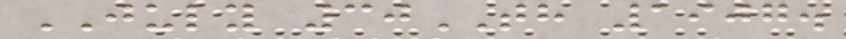JULY 30TH 1907.
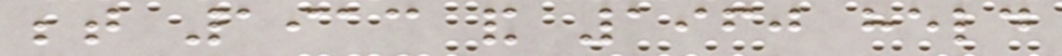between 1913 and 1960 held
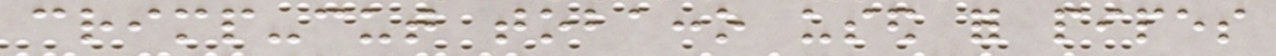crimp-cut tobacco used for pipes
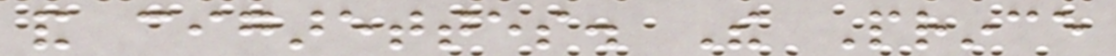and cigarettes. The Prince
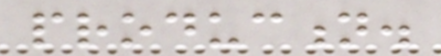production.
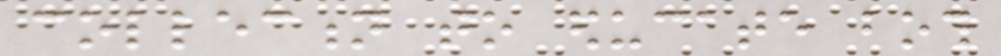collection to educate both
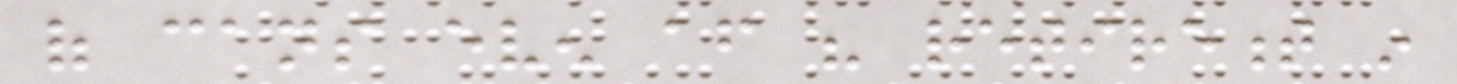of cans even after his retirement in
